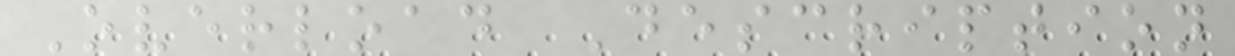Overload Description
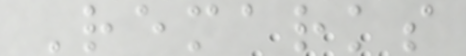Remarks
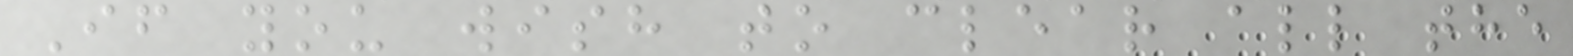If you wish to clear all the
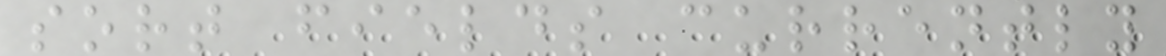sort fields currently
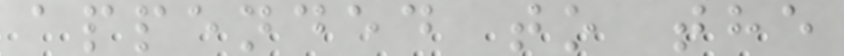appended to the
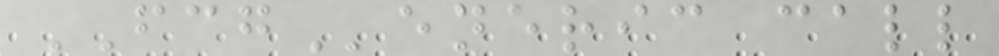FCGeneric call
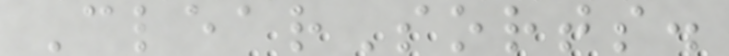ClearSorts.
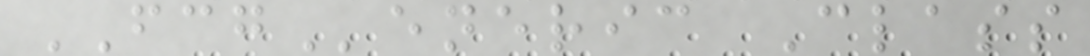FCGeneric Class
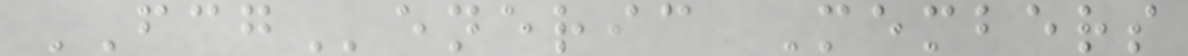FCGeneric Members
